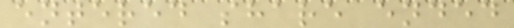entered share ended
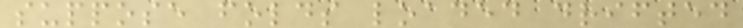suppose folds loaded drifted
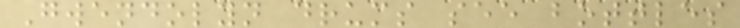Gwendolyn drums see bottles
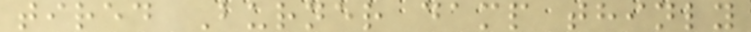tired Burner damp thinly
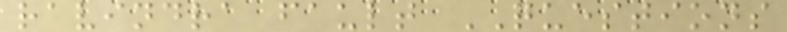ravindra fault QUESTIONS
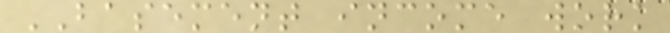BASEMENT income work
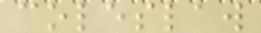coleslaw
